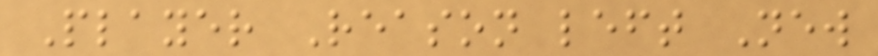Player Reason left New
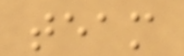team
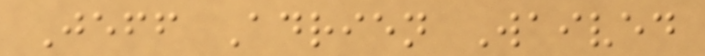Jeff Adrien Waived
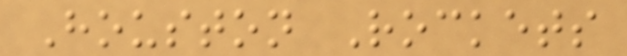Houston Rockets
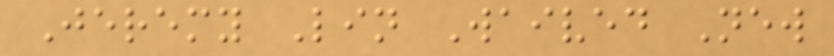Jeremy Lin Waived New
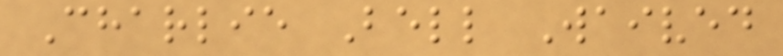Charlie Bell Waived
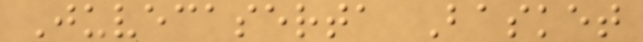Juvecaserta Basket
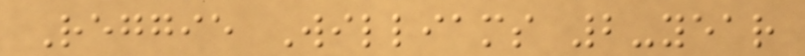Reggie Williams 2-year
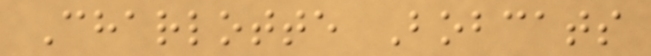Charlotte Bobcats
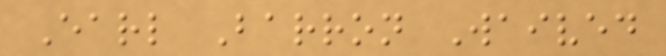Earl Barron Waived
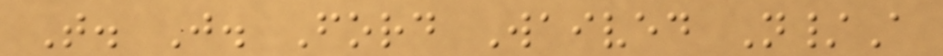T. J. Ford Waived N/A
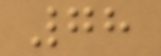78
